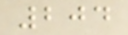204
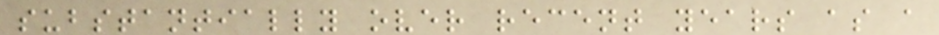substantially over recent years as a
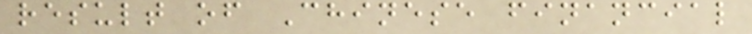result of Chinese financial
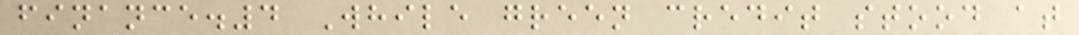finance.4 While green credit stood at
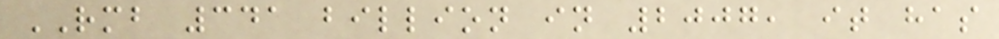RMB 341 billion in 2007, it has
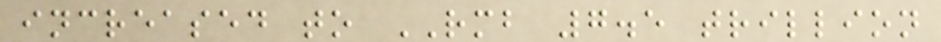increased to RMB 7.5 trillion
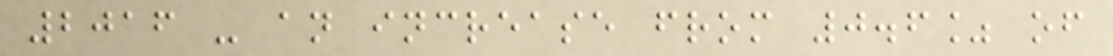2016 - an increase from 0.6% of
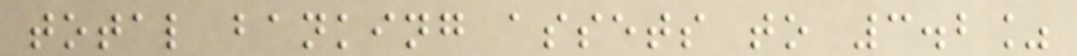total banking assets to 3.2%
